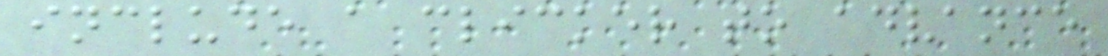include a clicker to advance
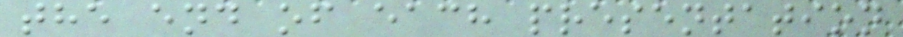the end of each presentation
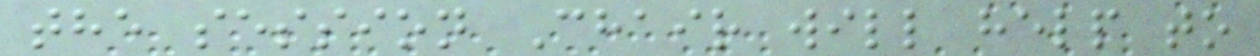the session Chair will help to
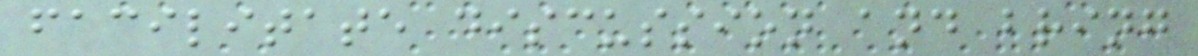facilitate discussion and bring
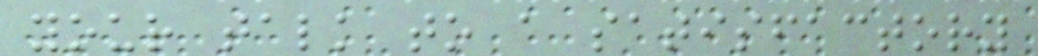your talk to a satisfactory
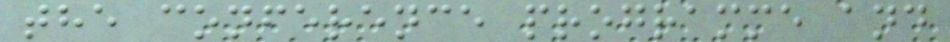the conference programme and
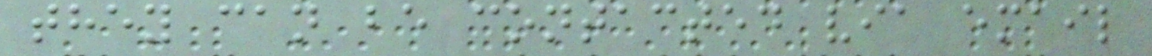they can be contacted via email
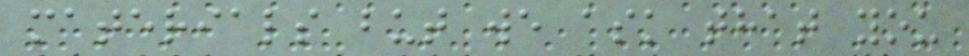materials but we ask that you
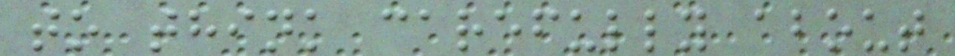to think carefully about
